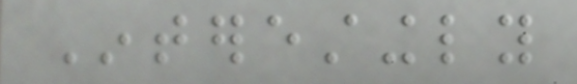Interestingly
